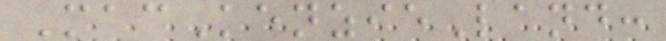MacKenzieLand:
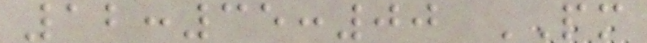12:35:00 PM
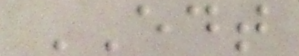EDT
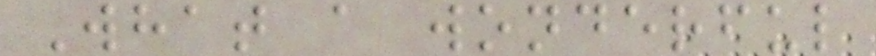What a wonderful
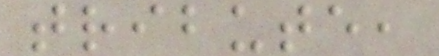tribute,
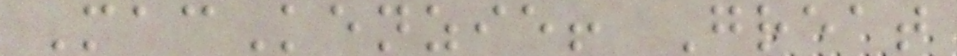MacKenzie! Great
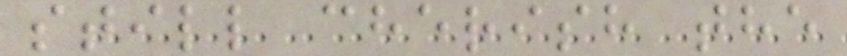still cherish the
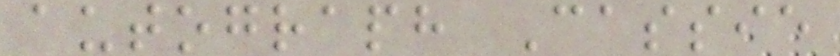autograph Cassie
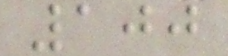100
